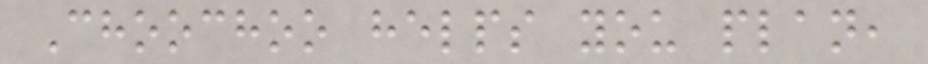Choochoo helps you plan,
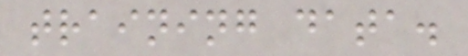training data.
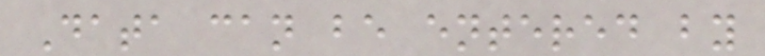Data can be entered by
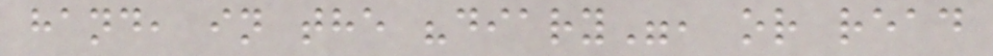hand, in the "diary", or read
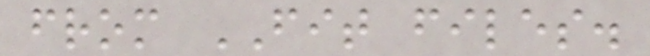from FIT files.
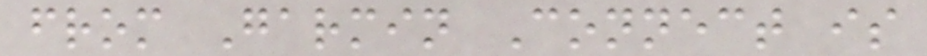from Garmin Connect is
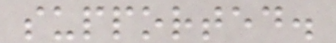supported.
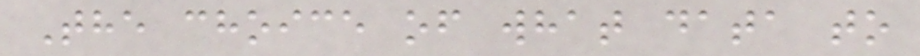The choice of what data to
